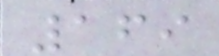169
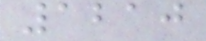1210
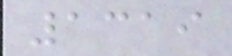1319
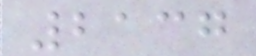2137
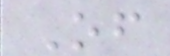Of
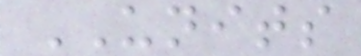UNITS
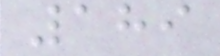189
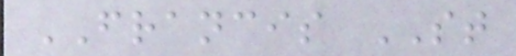FRANCIS ST
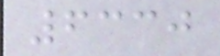6330
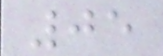05
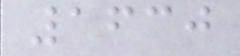1630
